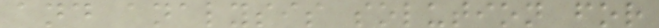and analysis solution for
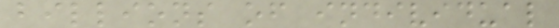billions of individual
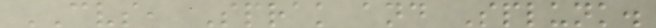CVS, Sprak and Splunk.
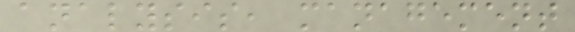analysis, management
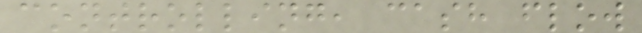controlling, cash flow
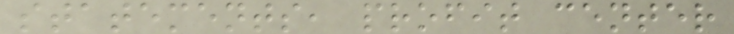statements, profit center
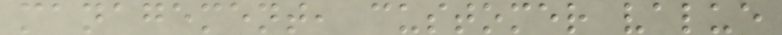management, customer value
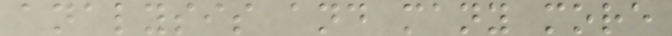analysis and many more
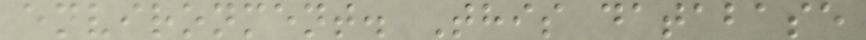environment. This database
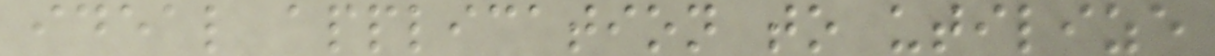ideal application to utilize
